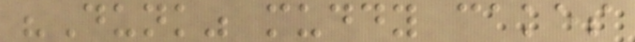"Dunk" muddy cakes
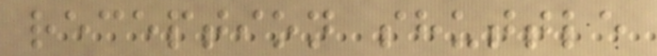reception shuttle
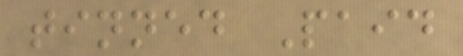tinned Paid
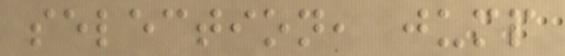selection, jump
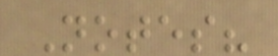Notes?
